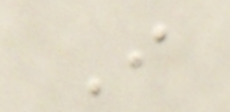I
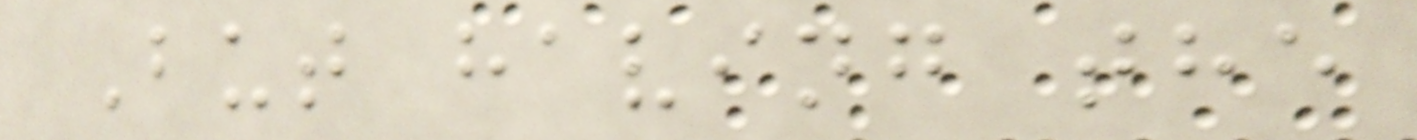But having the
